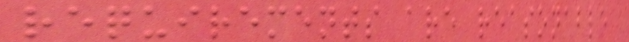requirements are reasonable
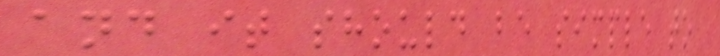and it should be simple to
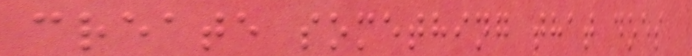create something that does
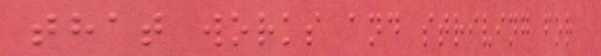that works and striving for
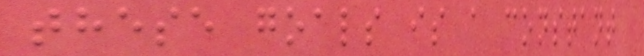these goals is a constant
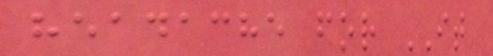headache for IT
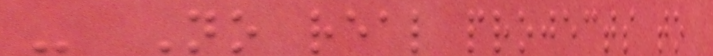- No real projects to
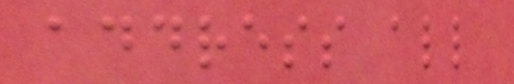address all
